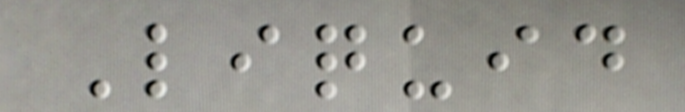Liquid
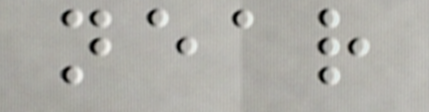near
